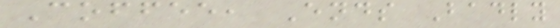Coffee, Ends Badly
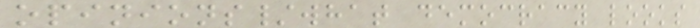opinions/what democracy looks
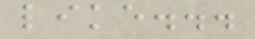like...
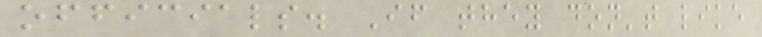officials. If they don't like
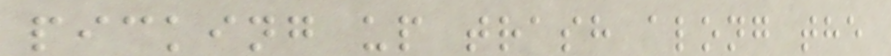picking up trash along the
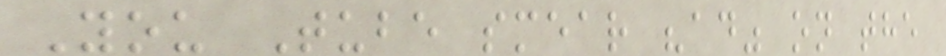You Tube smear "ad" on the
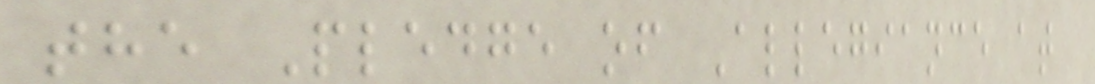the Pledge of Allegiance at
